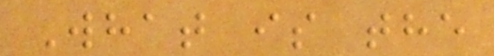What is the
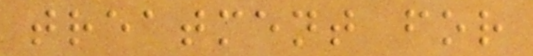treatment for
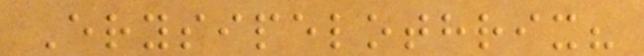Erysipelothrix?
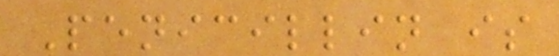Penicillin is
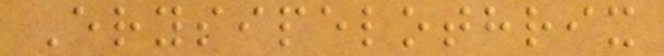Erysipelothrix
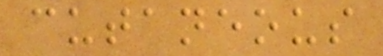cutaneous
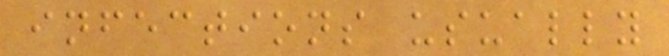infections usually
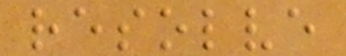resolve
